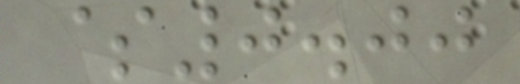$0.00
